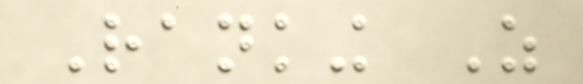Ranking As
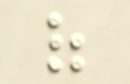of
